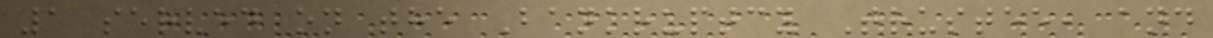1 served on the Bankruptcy Trustee, and
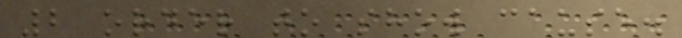2 order to show cause.
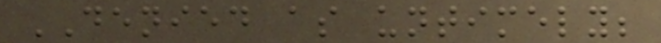DENIED as untimely;
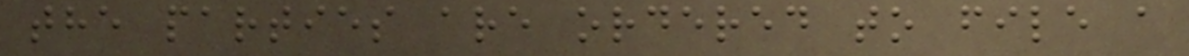the parties are ordered to file a
